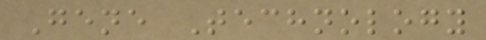Gene Technology
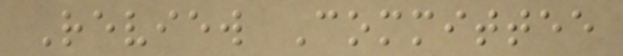Review Committee
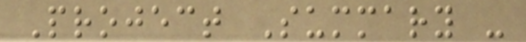Project Summary -
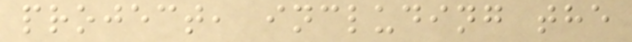project, including the
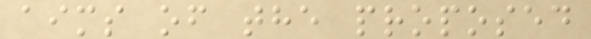aims of the proposed
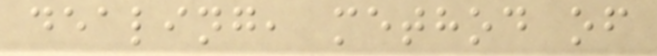dealing, method of
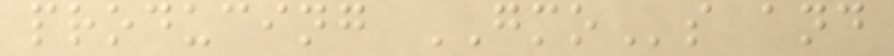producing GMOs and
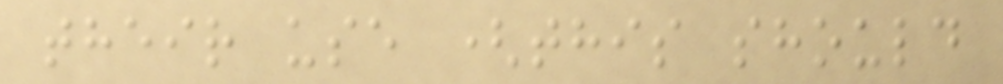their use (this should
